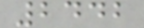2442
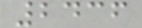2436
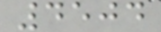4504
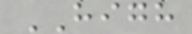HIGH
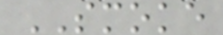SMOKE
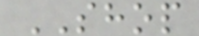SHOP
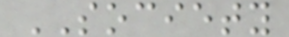SOCIETY
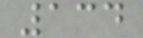134
